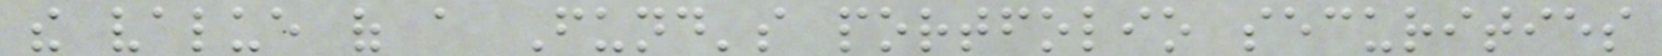the value of a Fund's portfolio securities
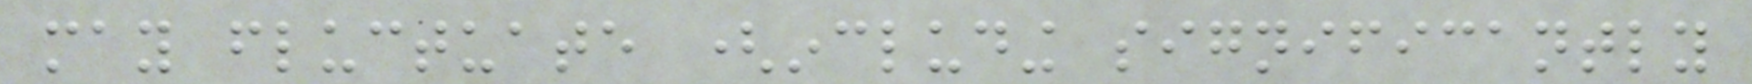may fluctuate (including significantly
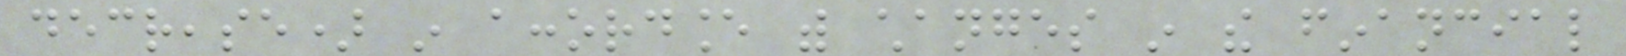decrease) in accordance with changes in the financial
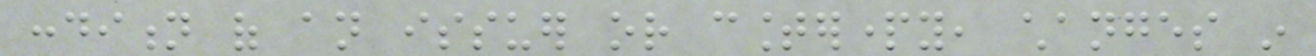condition of an issuer or counterparty, changes in
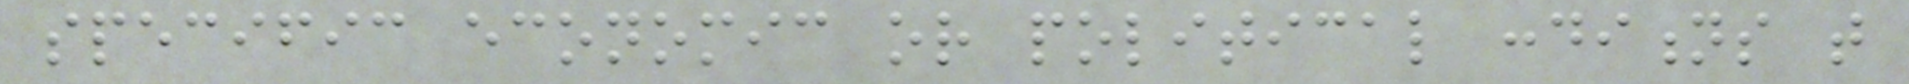specific economic or political conditions that
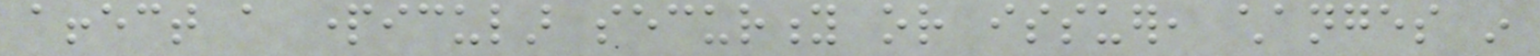affect a particular security or issuer, changes in
